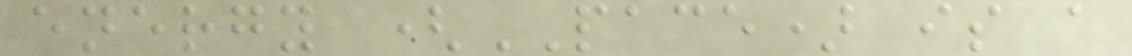energy (PACE) is a
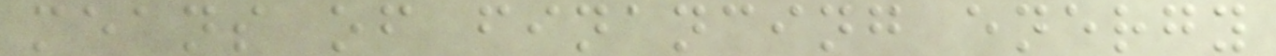means of financing energy
